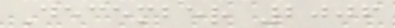December 2006
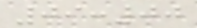09:00
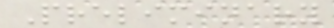Preliminary
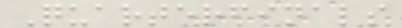Quarterfinals
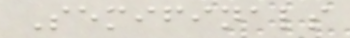Semifinals
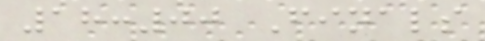18:00 Finals
